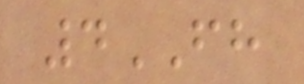4FH
